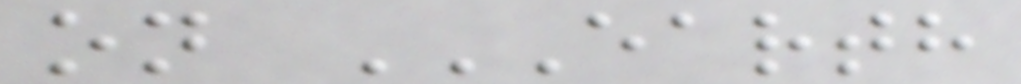on EARTH
